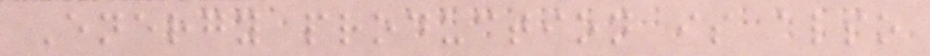Energy production is also
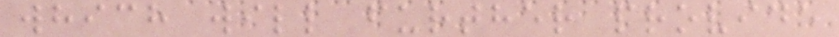which will further provide
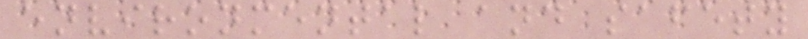environmental and safety
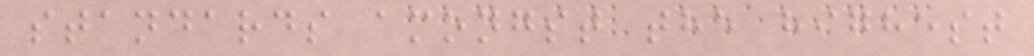standards amongst the highest
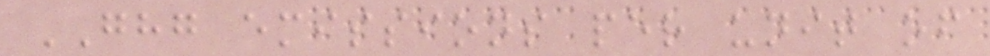GHG emissions per unit of
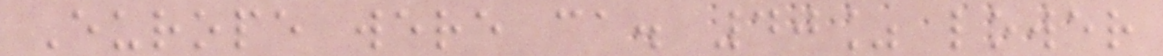Europe were ca. 40% lower
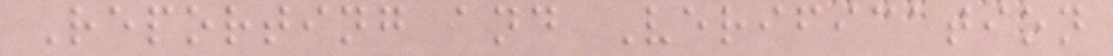Reporting and Verification
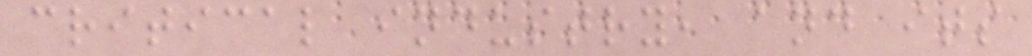critical industry, and its
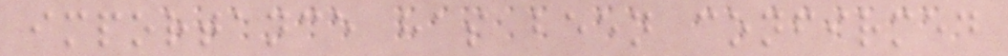importance has been confirmed
